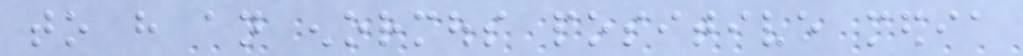to have an enormous positive media
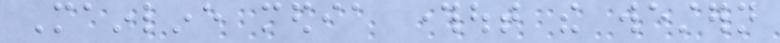Mainline media throughout the western
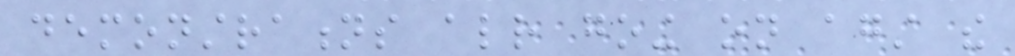demonstrations already going on against the
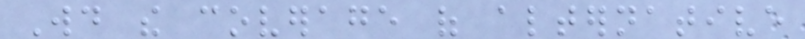Would the coverage of alternative
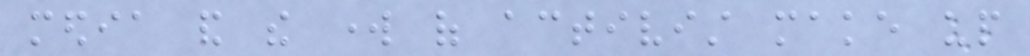media and the work of activist make up
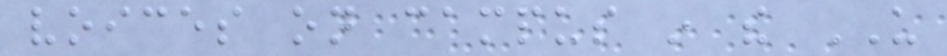voices on campus in the US
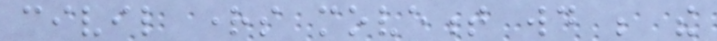civil rights movement would be the
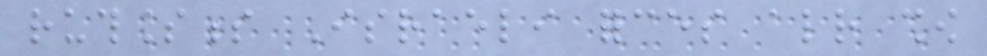ruthlessness Israeli forces already show
